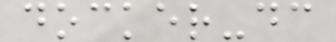docker-dc
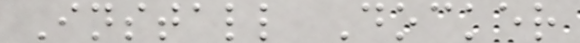Install Docker
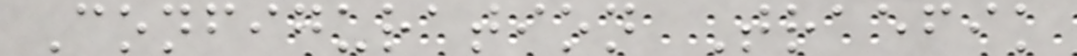Configuration Traefik
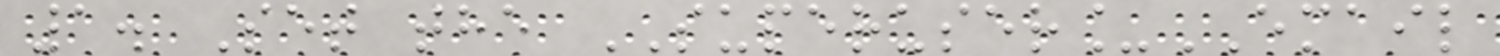1. Set the SUPERUSER_EMAIL
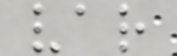var
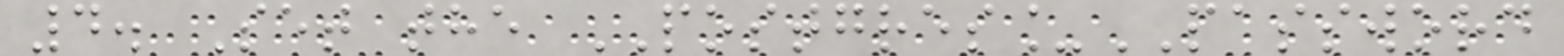4. Set the POSTGRES_PASSWORD
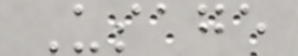Usage
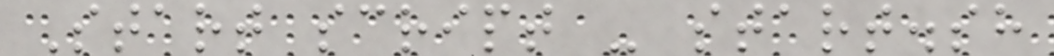Start script - start.sh
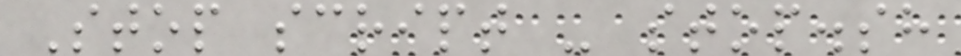Stop script - stop.sh
